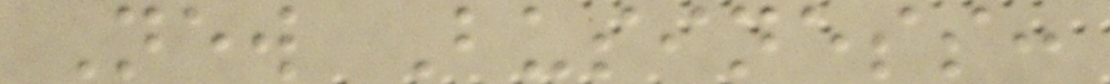New Business:
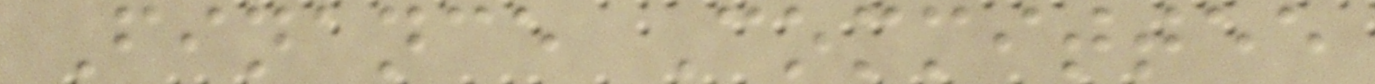Finance Committee
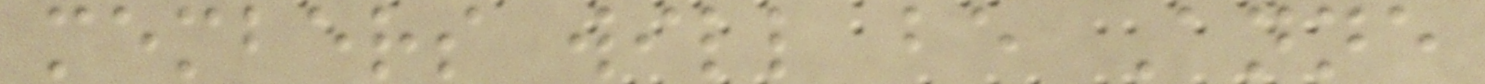members will be Anne
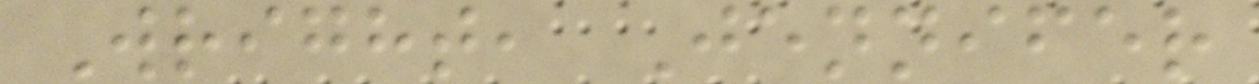Wright, Jennifer
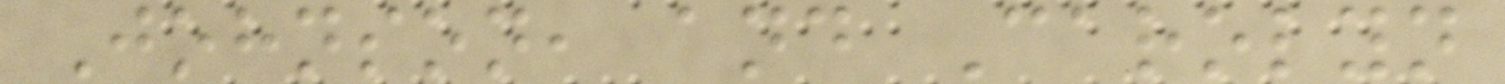Johnson, and Carolyn
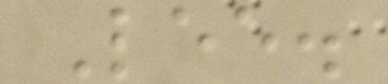Lee.
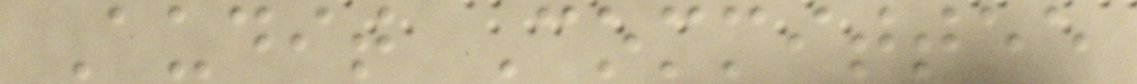Audit Committee
